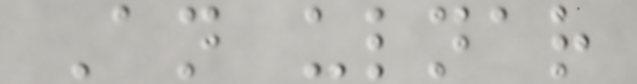An ulnar
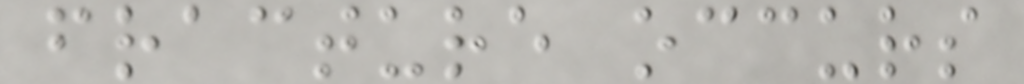fracture occurs
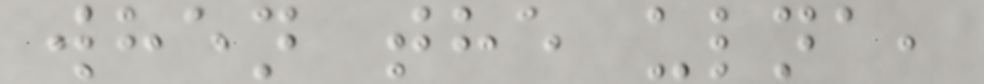when the ulna,
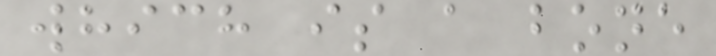which is a bone
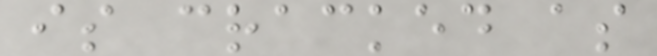is cracked as
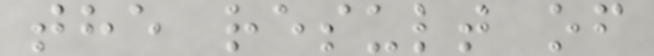the result of
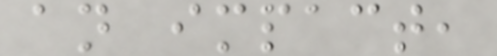an impact,
